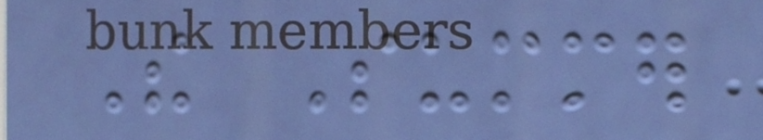The Summer
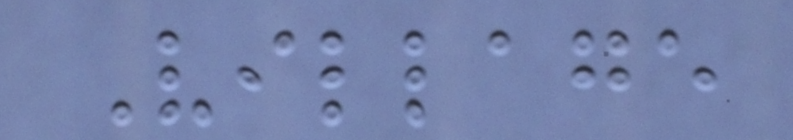Village
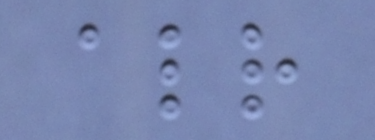already
